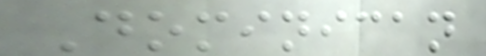Dominican
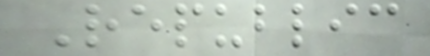Republic
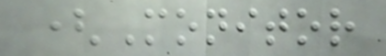(Monitor
